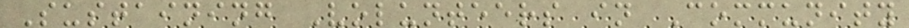Sustaining Volunteers in Community
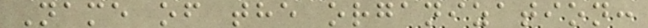Name of the organization:
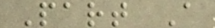Part A
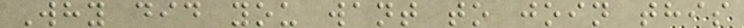Why did you want to join this
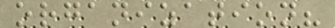organization?
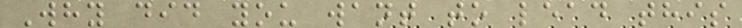Why did you want to lead this
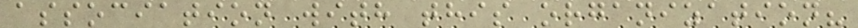association with this organization?
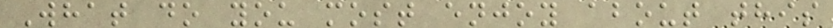What do you most enjoy about this
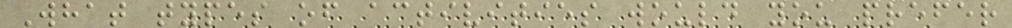What types of activities would you prefer
